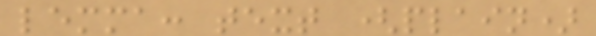lemma: text (plain)
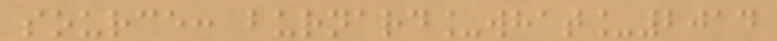source: burnard_what_2014
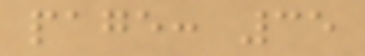page: 35
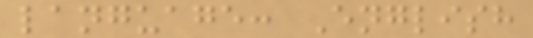language: English
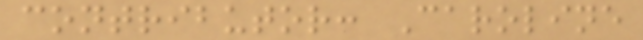contributor: Caroline
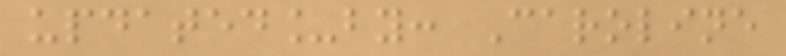updated_by: Caroline
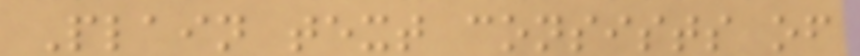Plain text consists of
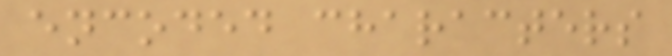encoded characters
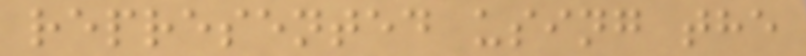represented using the
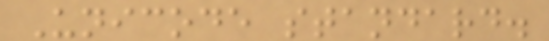Unicode standard.
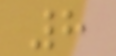8
